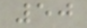50
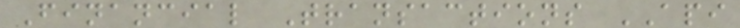Financial Transactions API
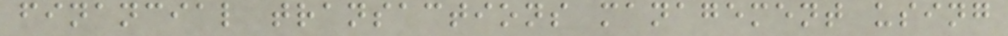financial transactions management using
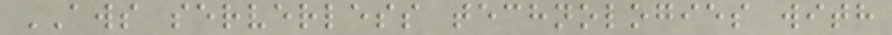AWS serverless technologies with
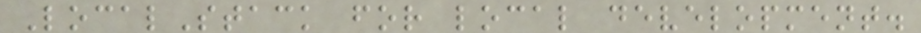LocalStack for local development.
